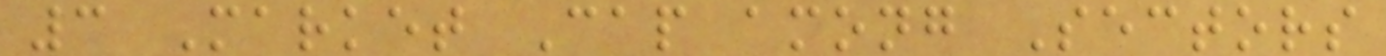3 Market Cap among Sectors
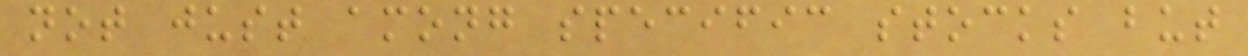not just among specific stocks but
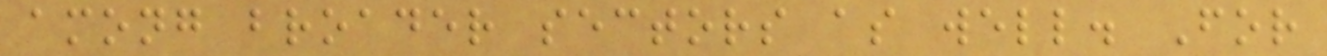among broader sectors as well. For
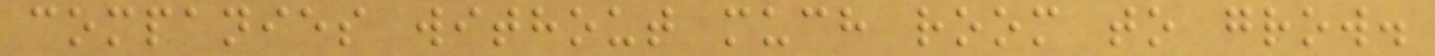companies without much room to grow.
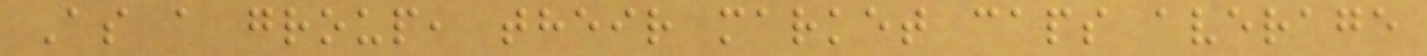As a group, their market caps average
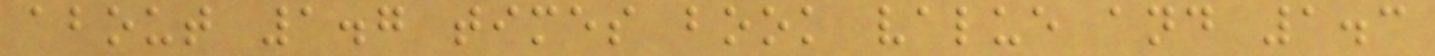about 1.7 times book value and 1.3
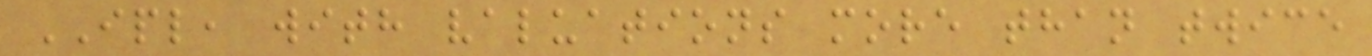IPL, with valuations more than twice
